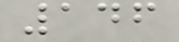146
